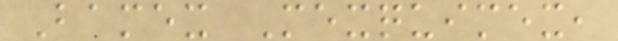Bamex Mexquimex,
